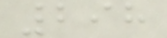298
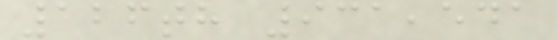126th 931,541
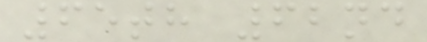65th 62nd
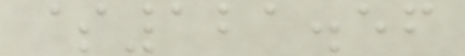$121.56
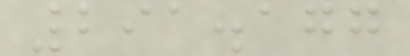291.177
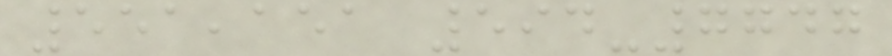551,151 594-7747
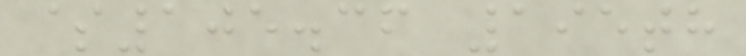$105.36 195th
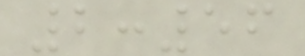2:56
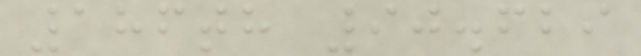186th 90.629
